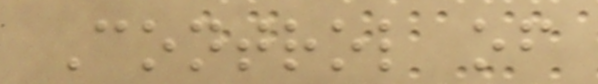Control of
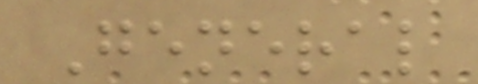General
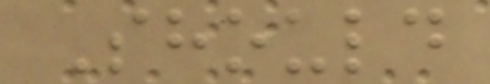Should
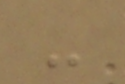-
